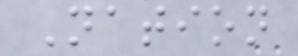Nation
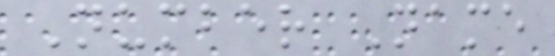Number Name
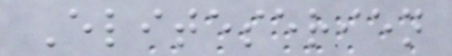Eliteserien
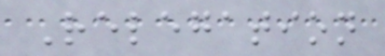Relegation
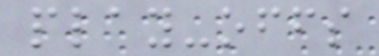play-offs
